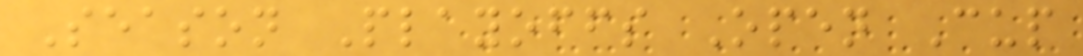Season Playoffs Open Cup
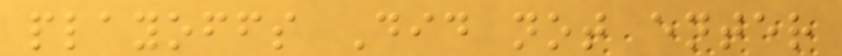playoffs Did not enter
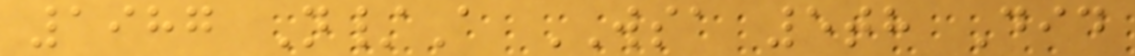1987 N/A WSA 5th Did
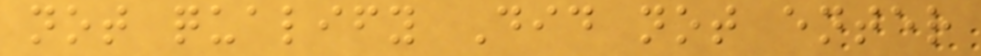not qualify Did not enter
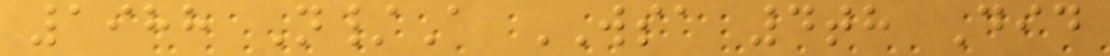1988 N/A WSA 4th Did
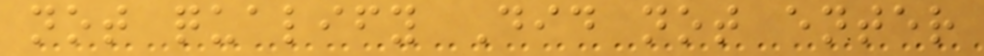not qualify Did not enter
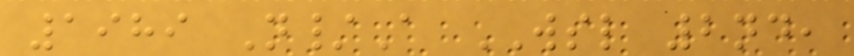1989 N/A WSL 2nd,
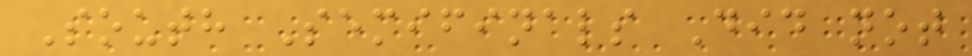South Semifinals Did not
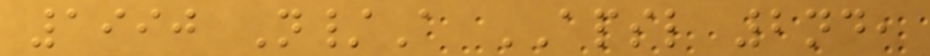1990 N/A APSL 2nd,
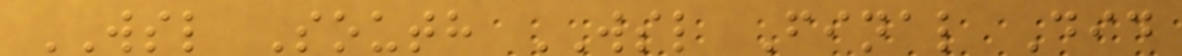WSL South WSL Final Did
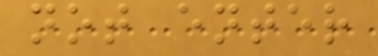not enter
